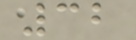32
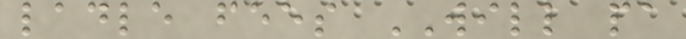ladle fees WILL pa
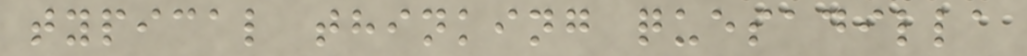typical thinking quesadilla
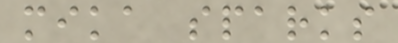mika sparks
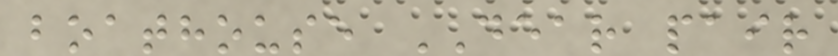boathouse DEAR pair
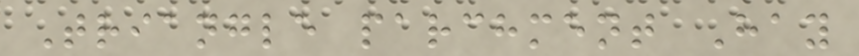Triangle parchment Hay
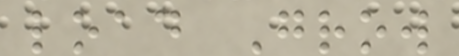load Grow
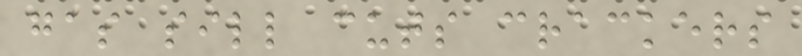gas sill cuts crackers
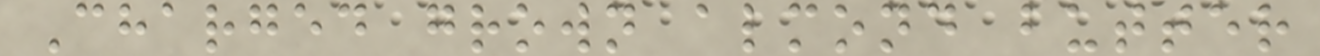Charged grown almond butter
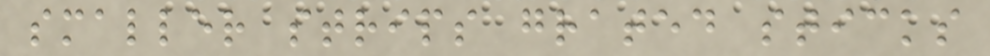smaller strips grated sticks
